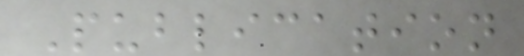Publication
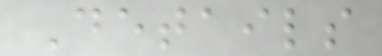Details
